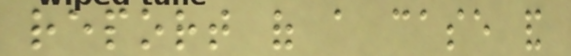report of a case and
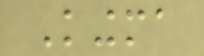Kingma
